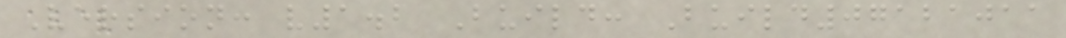Version: v1.2 Build: Build07121011
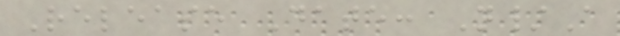Release Date: N/A
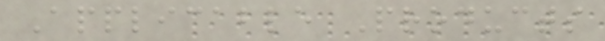Applicable Products
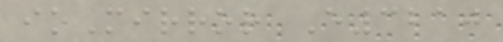ioMirror E3210
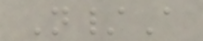N/A
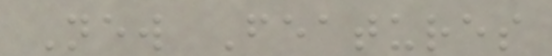New Features
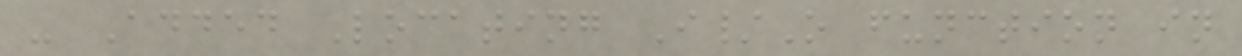- Added Locating I/O function in
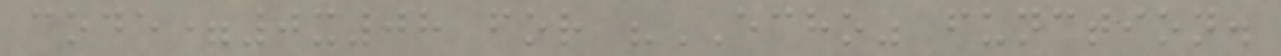code=0x08 for "ECHO" function.
